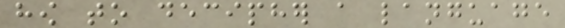how to decipher a language
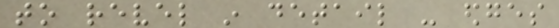to revel in detail - edges
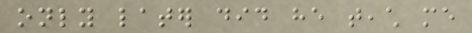only later did he teach me
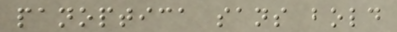panoptica sans bold
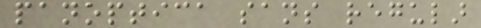panoptica sans regular
